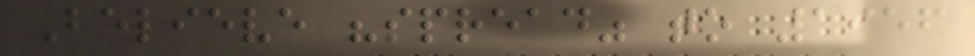Believe "spread" to 1956
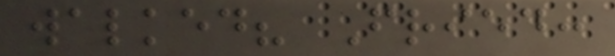walked? Fried:
